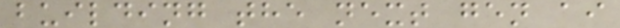building the next gen ai
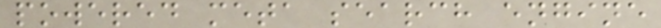powered meta search engine
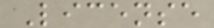License
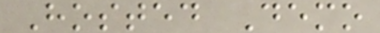Hosted Demo
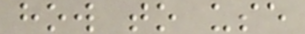how to use
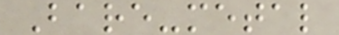Bare-metal
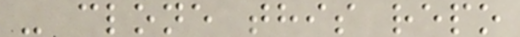- clone this repo
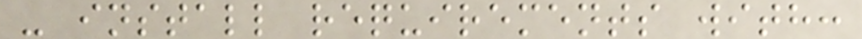- install requirements with:
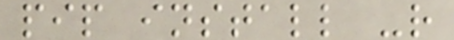pip install -r
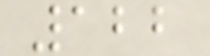122
